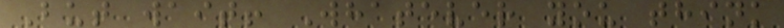But wait! Whatever you think
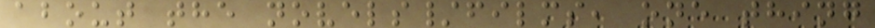about the novels/films, one thing
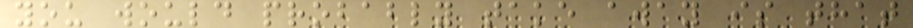you would probably take away is that
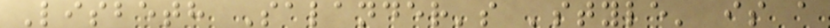Lisbeth Salander's 'style' is a
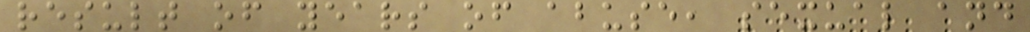result of years of abuse, sexual and
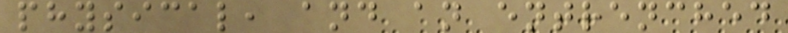physical, and an entrenched
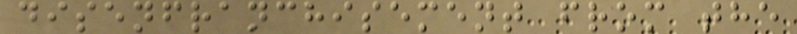disenfranchisement from the
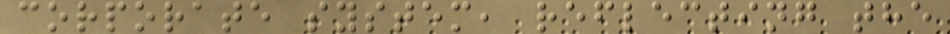corporate system, reflecting the
